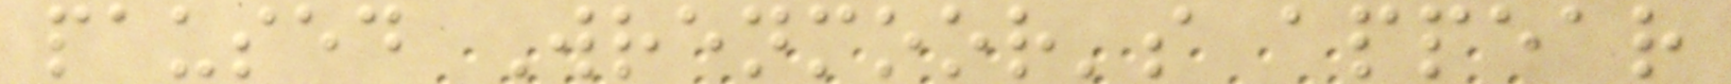paused Wrenmoor's appear
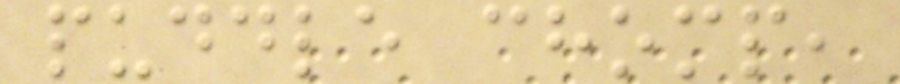puddle chomp,
